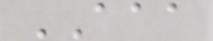AAA
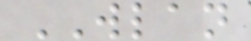WLAN
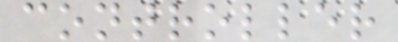controller
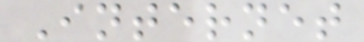Internet
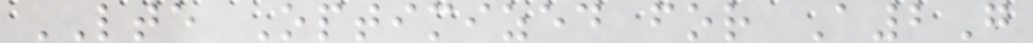LTE Optimized for A2G
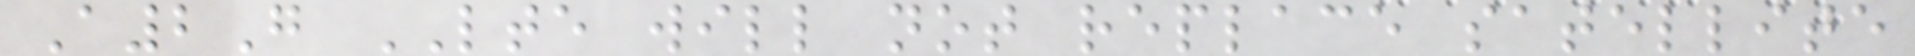A2G LTE will not replace satellite
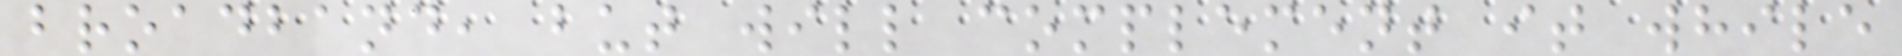broadband, but will complement it while
